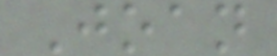Joan
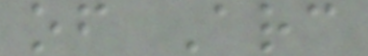of Arc
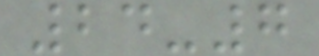24-7
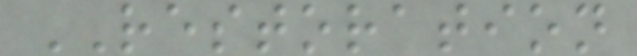RESTORATION
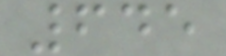645
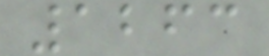1263
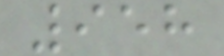958
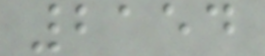2154
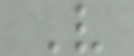V
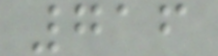716
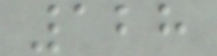128
